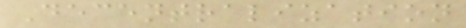Decentralization
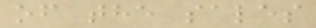of the sales
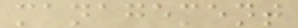management
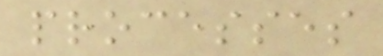processes
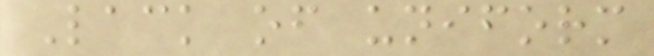Lack of uniform
